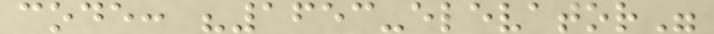code: "1653-elevator"
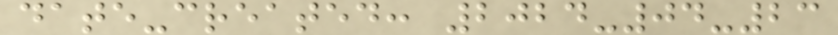date-created: 2024-04-23
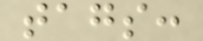tags:
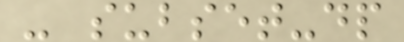- subset-dp
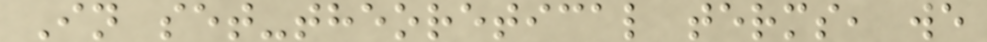In set-theoretical terms, we
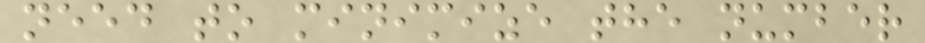need to minimize the number
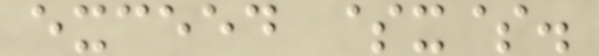exceed $x$.
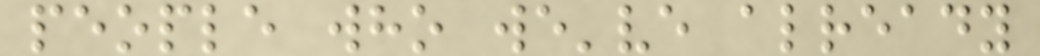people who we've already
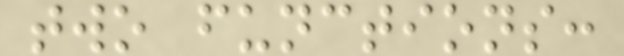two functions:
